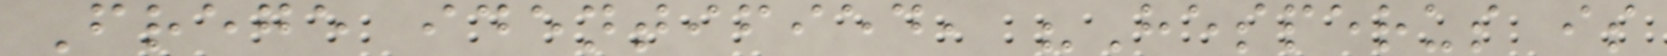Frege identified, "Hesperus is
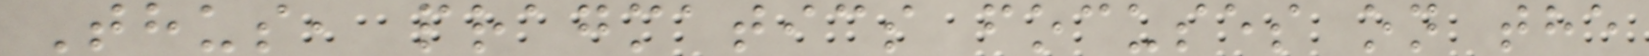Thus, pragmatics focuses on the
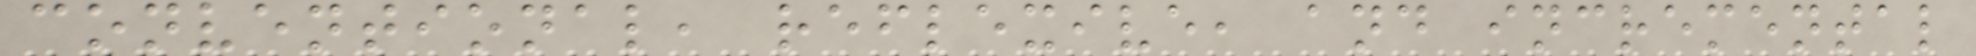conventional, reflexive, and incremental
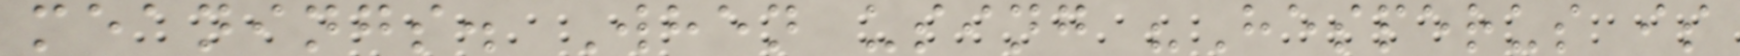meanings. When using "Hesperus is
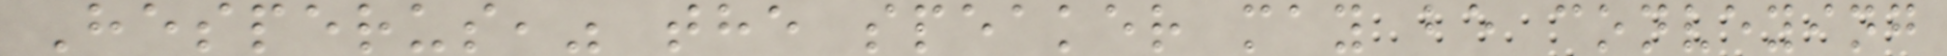Hesperus," the speaker may be conveying
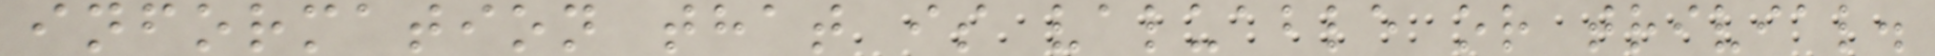information that is valuable or trivial.
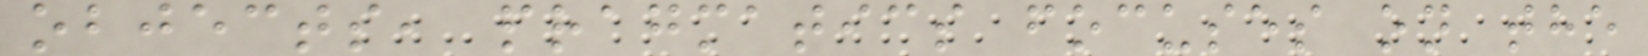objects, pragmatics focuses on the
